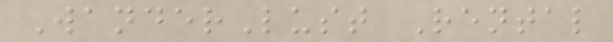WanderLust Rental
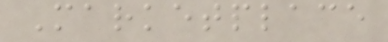Marketplace
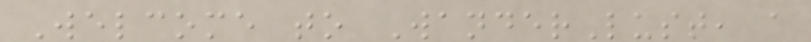Welcome to WanderLust, a
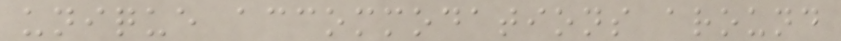unique accommodations around
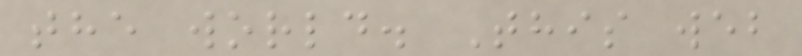the world. This web
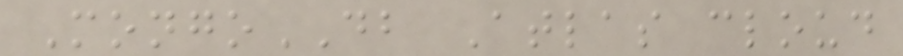MongoDB Atlas cloud
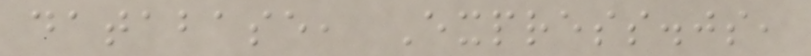database, Express.js,
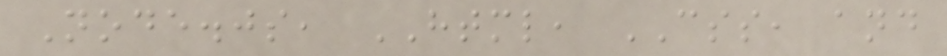Node.js, HTML, CSS, and
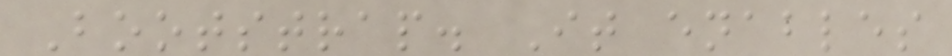Bootstrap. It enables
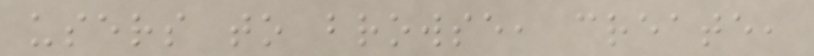users to browse, create,
